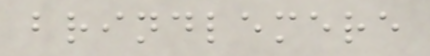brindlemere
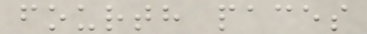fourth paces
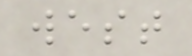west
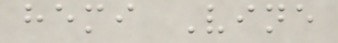hemi Vine
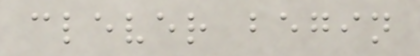clever begin
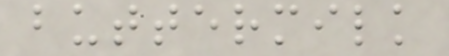buttermilk
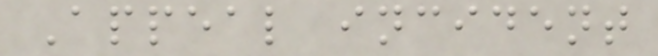Appeal incident
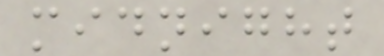midnight
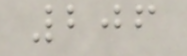206
